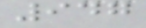947
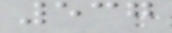537
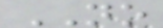NO
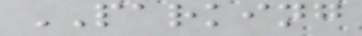PARKING
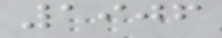1906
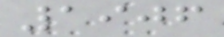1906
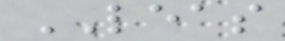LEAS
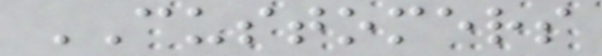CUSTOMERS
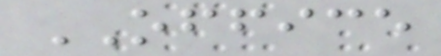OFFICE
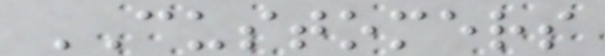CUSTOMERS
